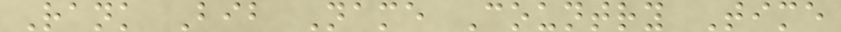Rank Bib Name Country Time
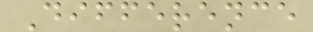Difference
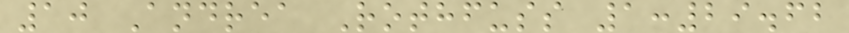10 Andrea Rothfuss 1:29.62
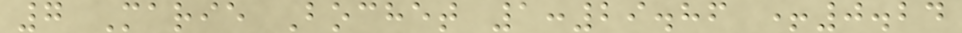7 Marie Bochet 1:29.86 +0.24
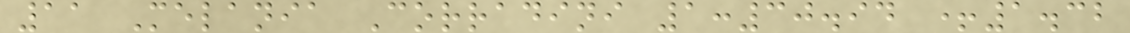11 Melania Corradini 1:30.94 +1.32
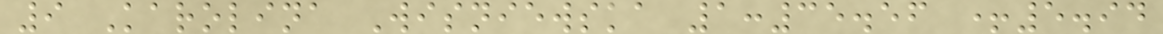9 Karolina Wisniewska 1:35.56 +5.94
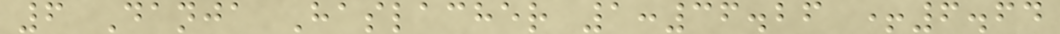6 Danja Haslacher 1:36.26 +6.64
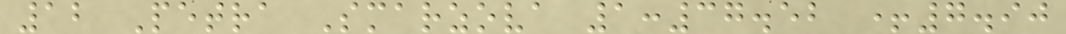12 Petra Smarzova 1:37.52 +7.90
